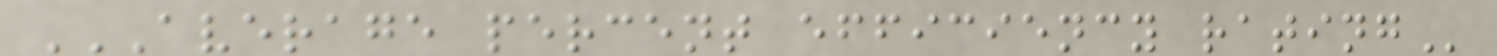AVERAGE PERCENT EFFICIENCY RATING
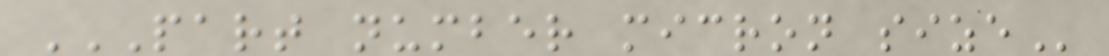PART NUMBER MICRON SIZE
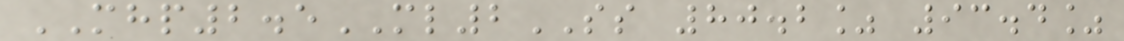MHP2.5ML2SS 80.2% 93.4%
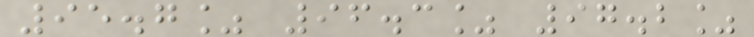95.7% 96.3% 97.2%
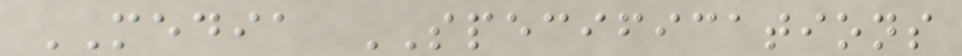MEDIA SPECIFICATIONS
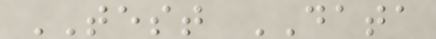TEST DATA
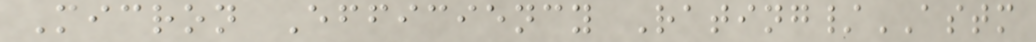Micron Efficiency Rating/ASTM
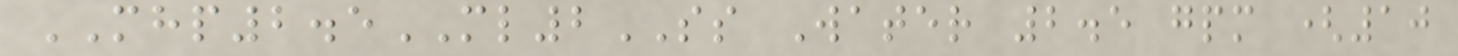MHP2.5ML2SS Water 2.5 gpm (10
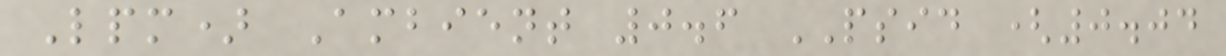Lpm) Ambient 0.6 PSID (0.04
